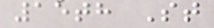15th St
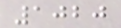1020
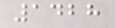1428
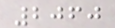2060
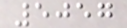5057
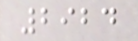2924
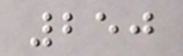250
